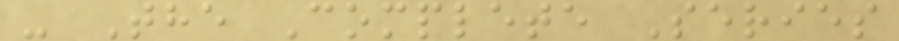- The Complete Series
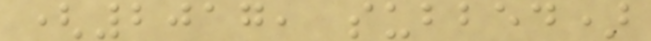(2017, subbed)
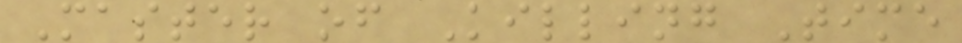Master of Killing Time
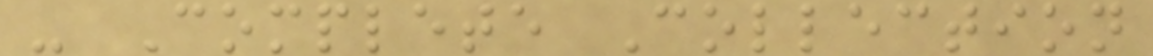- Complete Collection
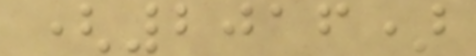(2016)
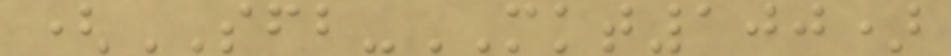(SFB-MKT100)
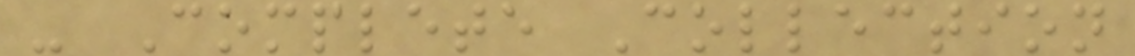- Complete Collection
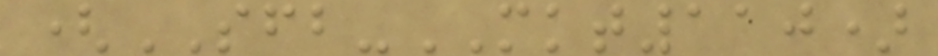(SFB-MKT110)
